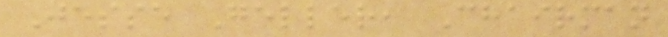Jesse Geller, Chairman
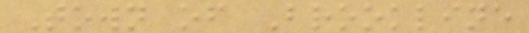Town of Brookline
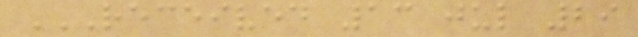RECEIVED 13 JUL 29
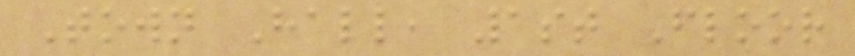Town Hall, 1st Floor
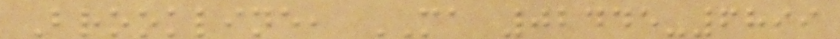Brookline, MA 02445-6899
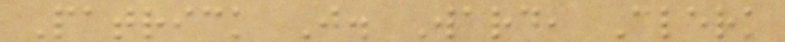Patrick J. Ward, Clerk
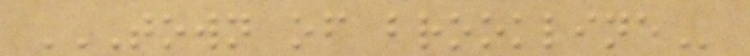TOWN OF BROOKLINE
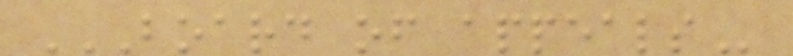BOARD OF APPEALS
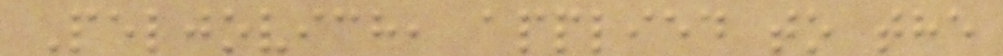Peljovich, applied to the
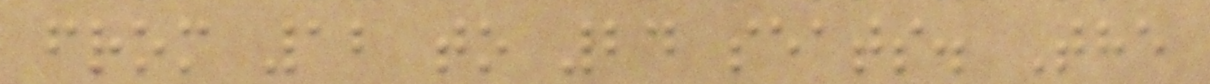from 12 to 24 seats. The
